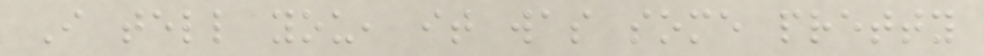I tell you, it was some pretty
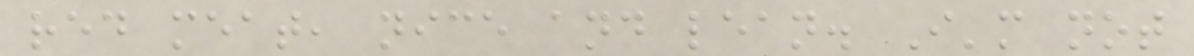red meat, nice and lean. I'm not
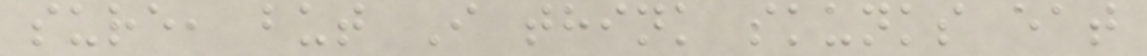sure, but I think skunks eat
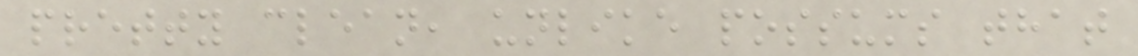pretty clean, unlike possums that
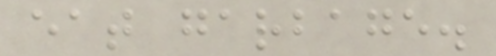eat garbage.
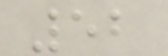52
